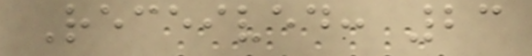Received: 23
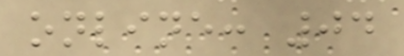online: 04
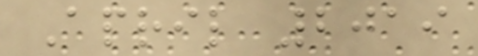April 2019
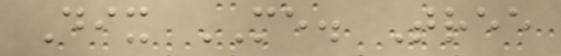Dix ME. Tree
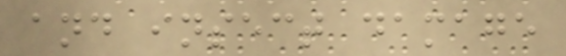and insect damage
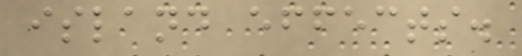island effects.
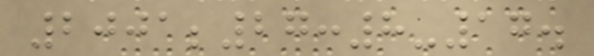2001;27:8-17.
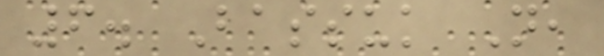6. Bassuk N,
